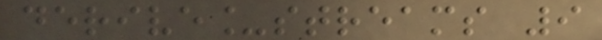derive_streams 9
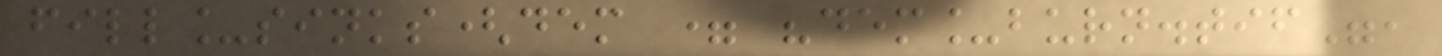fill_sinks(dem = "dem_burn.tif",
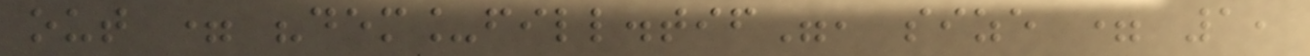out = "dem_fill.tif", size = 1,
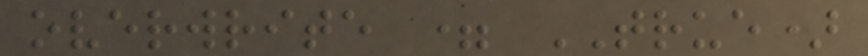overwrite = TRUE)
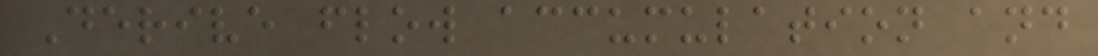Derive flow accumulation and
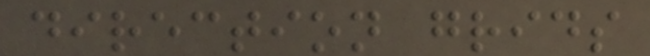direction grids
